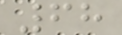68
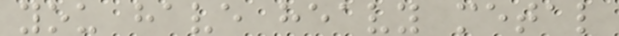you have heavy metal
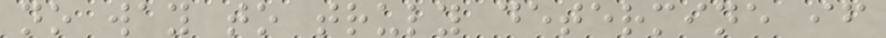no way to truly determine if
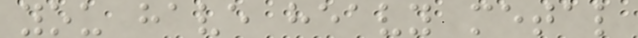you have heavy metal
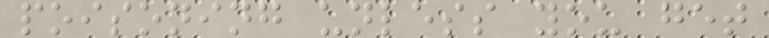poisoning unless you get
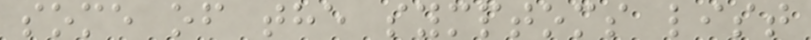some of the symptoms list
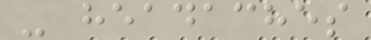- headaches
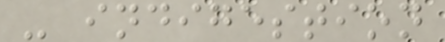- indigestion
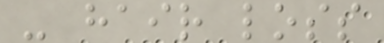- hair loss
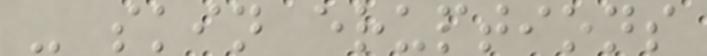- skin eruptions
